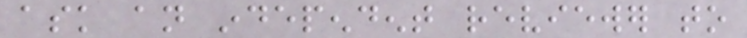ask an independent reviewer to
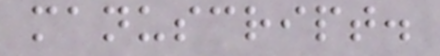manuscript.
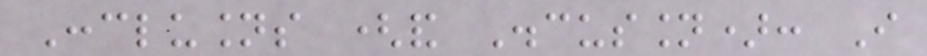Conclusions (and Discussion): I
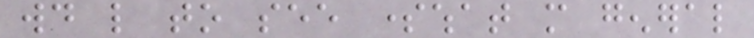would like to see somewhat more general
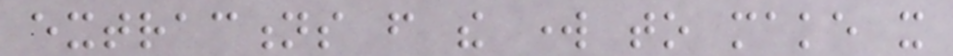extractions from the work to make it
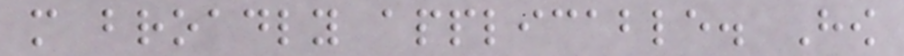more broadly applicable. How
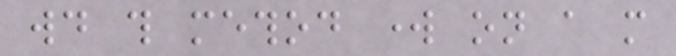would this method work on a more
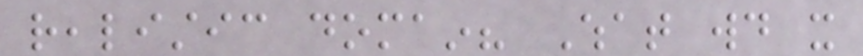realistic domain? What would it
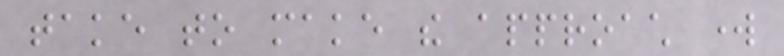take to make the approach work
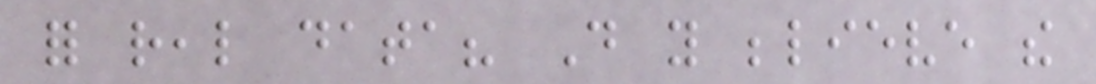for real data? Do you believe the
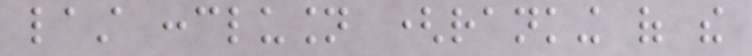last conclusion (ranking of the
